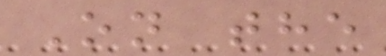On the
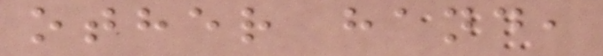other hand,
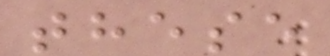these
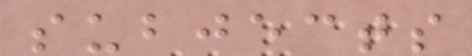subjects
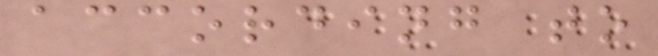according to
